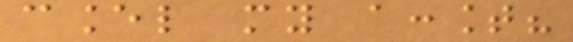cancel my account?
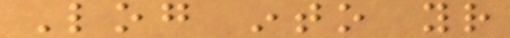Log into your
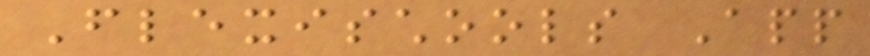Flexischools App
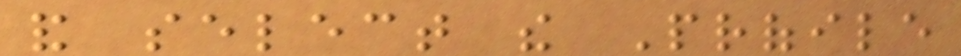and select the Profile
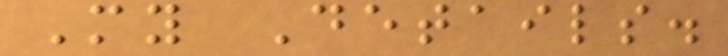My Details.
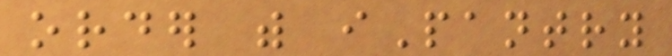order with iPantry
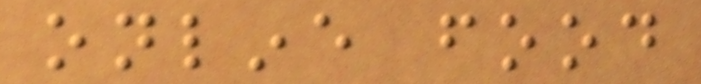online food
